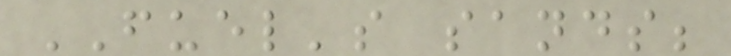FUEL's sands;
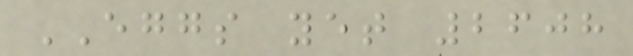EGGS yet 2608
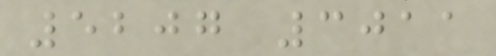5207 3011
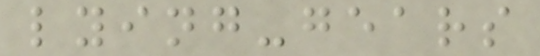lying-gears
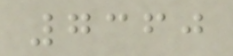7360
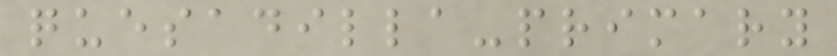quesadilla-primary
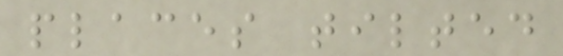places tilted
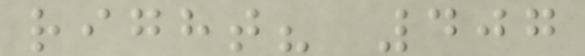right? 407
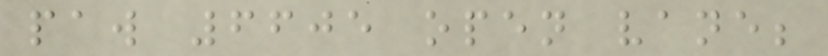paw 6605 open vane;
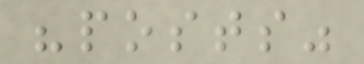"posts"
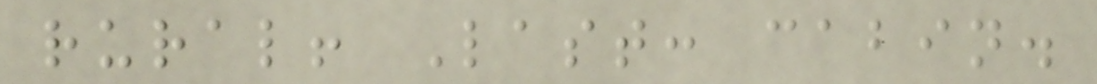rural! Last: cabin.
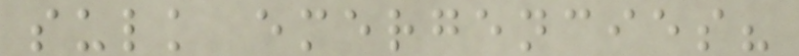sulk emergencies?
